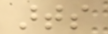arts
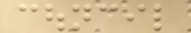council
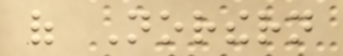of Northern
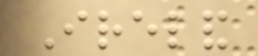Ireland
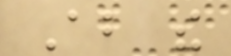About the
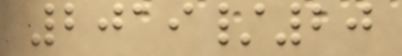2019/20
